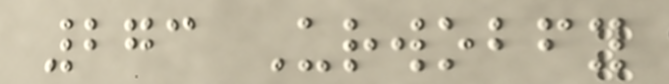273 Urwobfy
